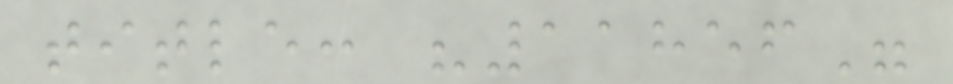title: "11856"
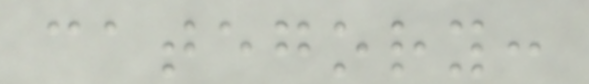category:
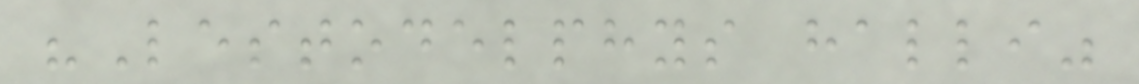"Lestodelphys halli"
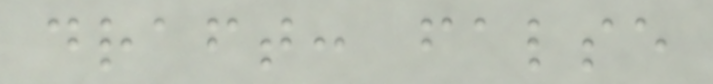draft: false
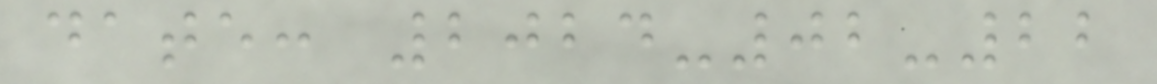date: 2024-02-22
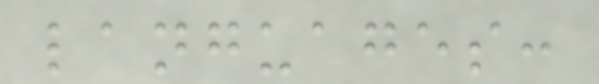languages:
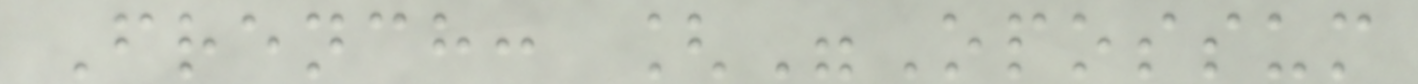French: ["Opossum
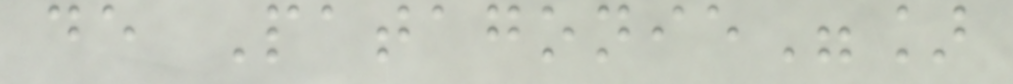de Patagonie"]
